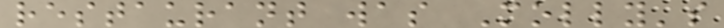restaurant was Molly's
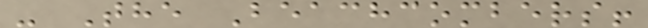- The Beachcombers!
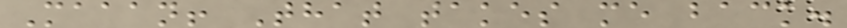Maaan! That takes me back.
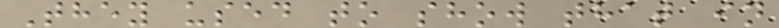They used to show that in
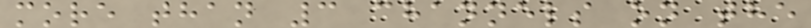more than 3 channels on the
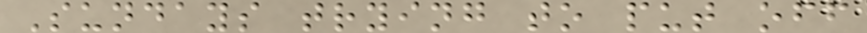Sundays trying to put off
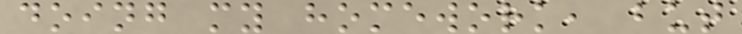doing my homework, but
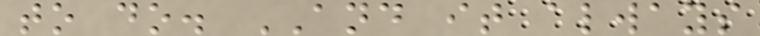to do. AND it always
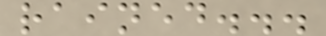rained...
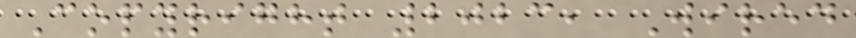Copyright 2023, Wired
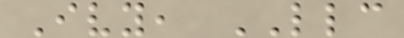Ivy, LLC
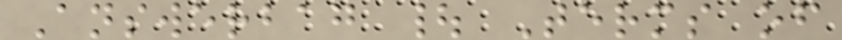Answerbag | Terms of
